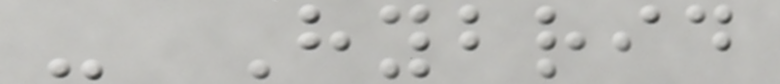- Hybrid
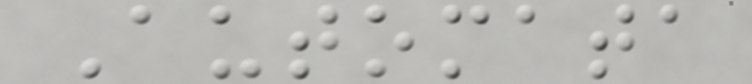Automata
